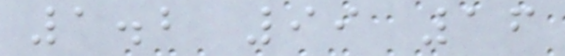1.2 99 16
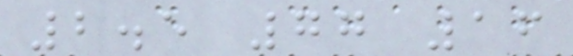2.5 77 16
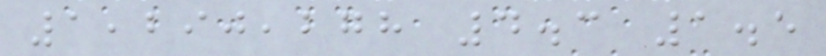1,290,278 4.3 1.5
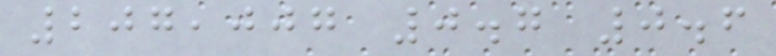207,007 0.7 0.6
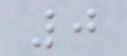0
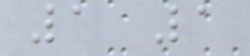1 1
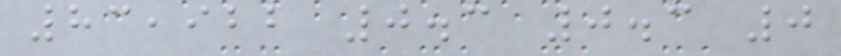83,922 0.3 0.3 0
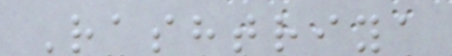Rashtriya
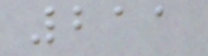211
